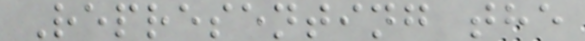Representing the
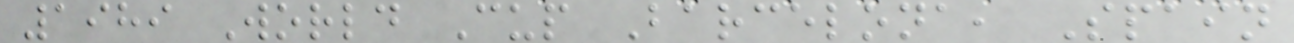1989 World Cup Barcelona, Spain
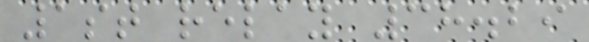1st relay 38.29
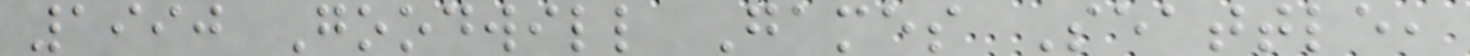1990 Goodwill Games Seattle,
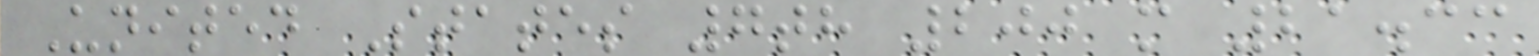United States 7th 200 m 21.33
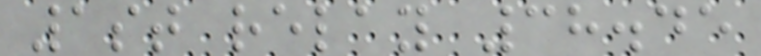1st relay 38.45
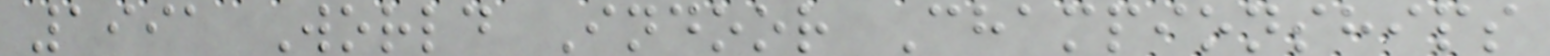1991 World Indoor Championships
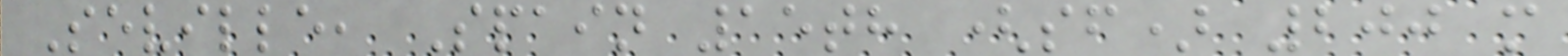Seville, Spain 15th (sf) 200 m
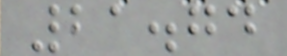21.74
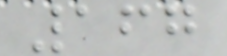167
